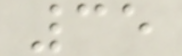35
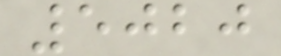5020
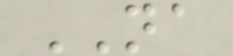NA
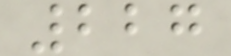227
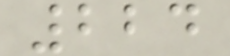224
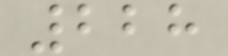228
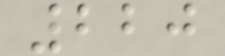220
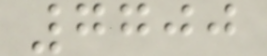7700
